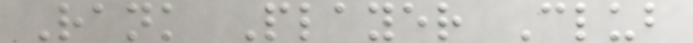Rank Player Club
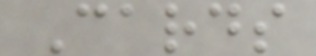Cards
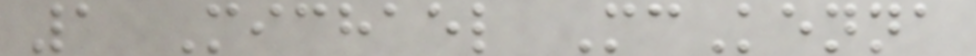1 Michael McKenna
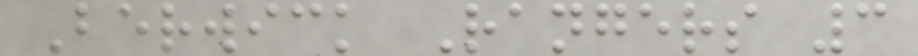Berwick Rangers 3
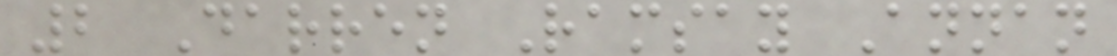2 Darren Ramsay Annan
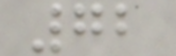72
